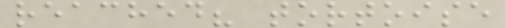reached? tortoise
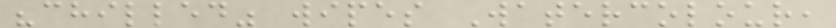"chilled" wipes Watercolour,
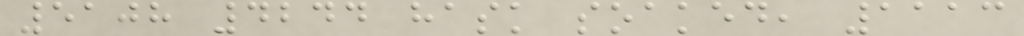5108 4244 hask soaked, 1113
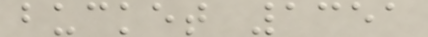bucket 1351
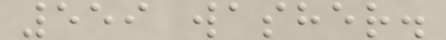559 washer.
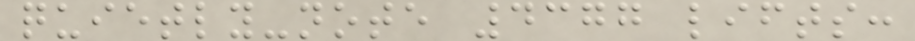quietly-note 4377 lifts:
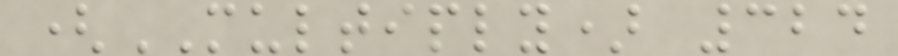(MULTIPLY) 324
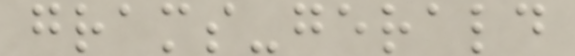grams-gerald
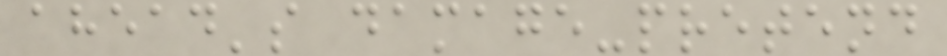ahead's damage-pretend
